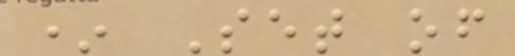* Set of
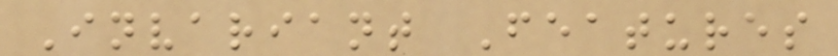Invariant Features
